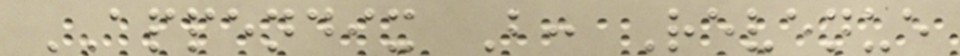APPENDIX B: Revenue
